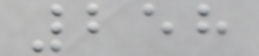258
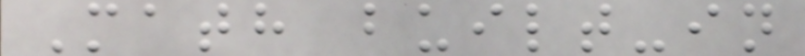Math built-in
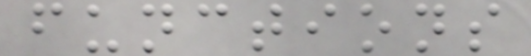functions
